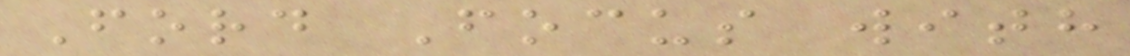Ford Focus with
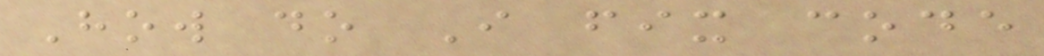How do I fix code
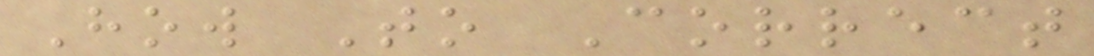How To Correct
